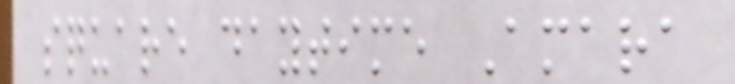square daytime Amara
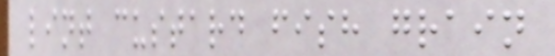lint custard fish grain
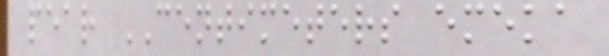pear CENTIMETERS emeka
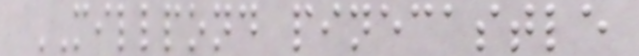MILLPOND pinecastle
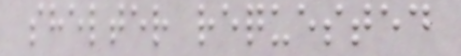shelter requested
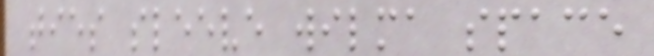ties sleeve wilma space
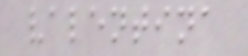valentina
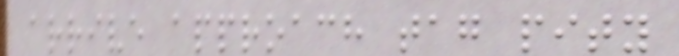arrive approach tag pity
